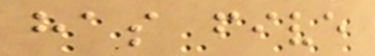has five
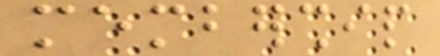membership
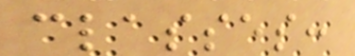classes:
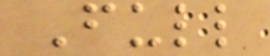Full
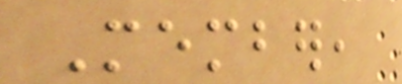Member,
